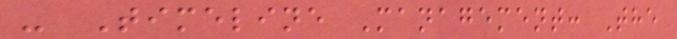- Timeline Management: The
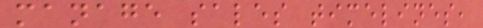manage sales timelines,
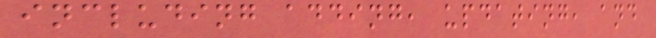including adding, updating, and
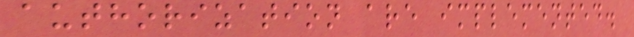authorization are implemented.
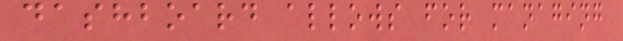dashboard allows for managing
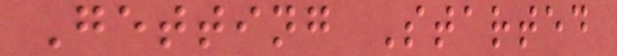Getting Started
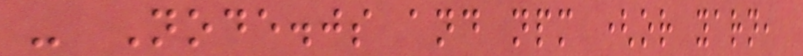- Node.js and npm (or yarn,
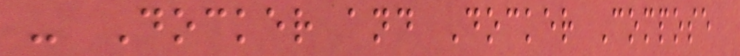- Docker and Docker Compose
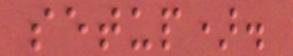setup).
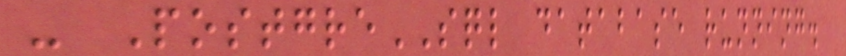- PostgreSQL database running.
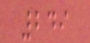249
